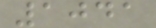1041
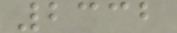2332
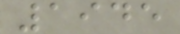1945
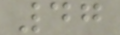47
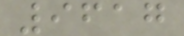9617
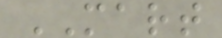MART
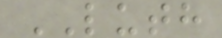LUTH
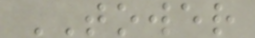TOWER
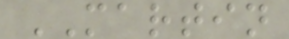MARTIN
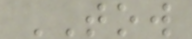TOW
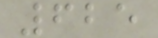625
